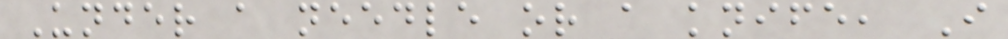Under a needle or a knife, I
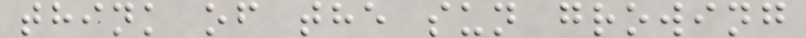think of the sun growing
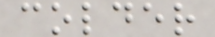colder
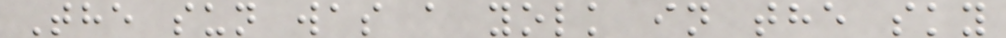The sun was a yolk in the sky
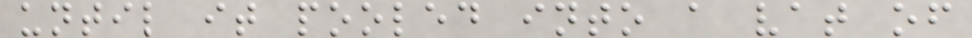until it pooled into a vat of
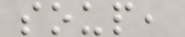soup,
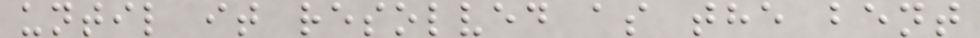until it resolved as the bent
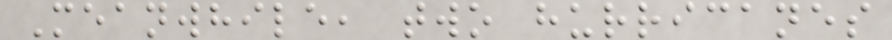Meanwhile, two hurricanes
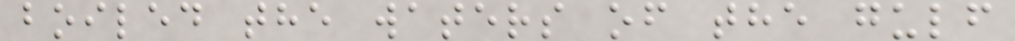boiled the waters of the gulf
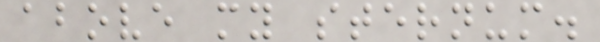above my sternum.
